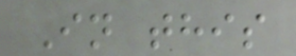In this
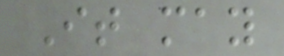It may
